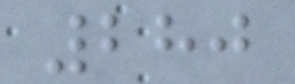280
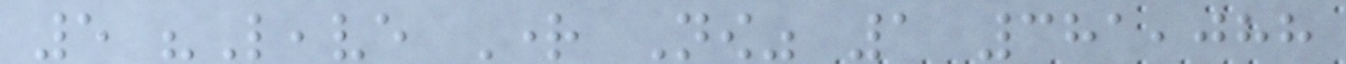5 "Leave Right Now" 1 381,088
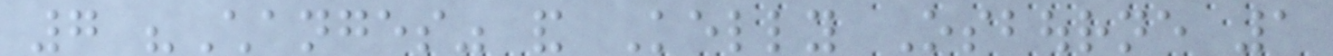7 "Changes" and Kelly Osbourne 1
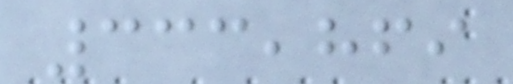333,869
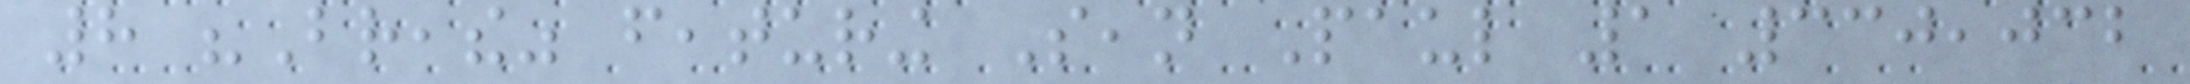8 "Breathe" featuring Sean Paul 1 330,032
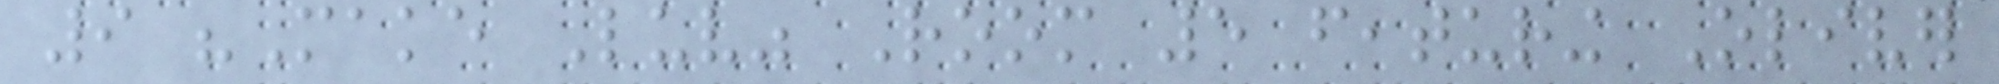9 "Make Luv" Room 5 featuring Oliver
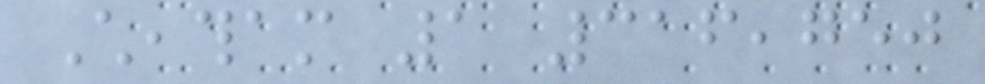Cheatham 1 316,750
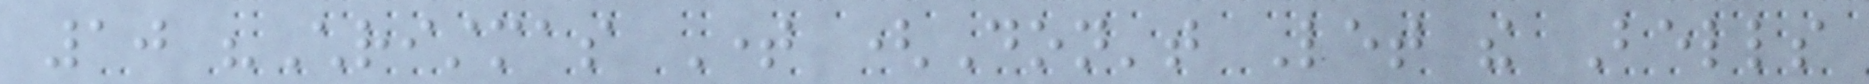10 "Christmas Time (Don't Let the Bells
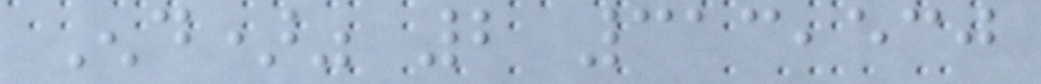End)" 2 313,530
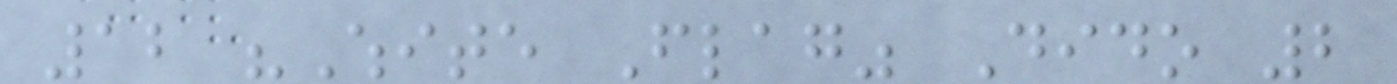12 "White Flag" Dido 2
